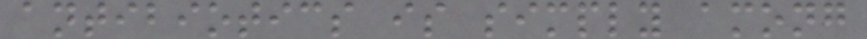antibiotics is simply among
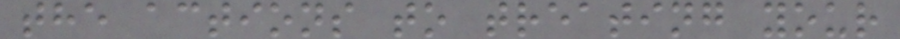the actions to treating your
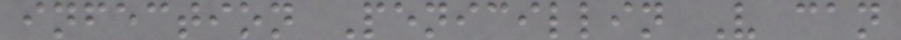infection Penicillin V can
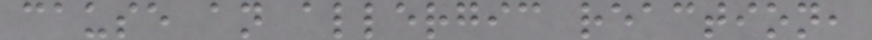cause an allergic reaction,
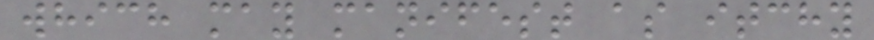which may manifest as itchy
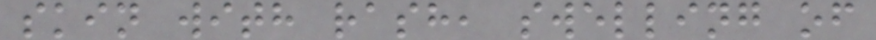skin with rash, swelling of
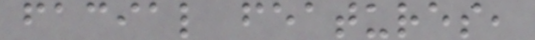facial features,
